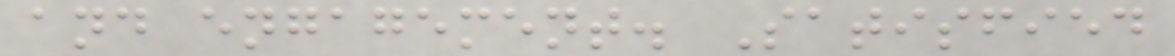and engagement. Satisfied
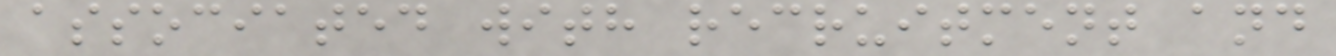associated with recruitment and
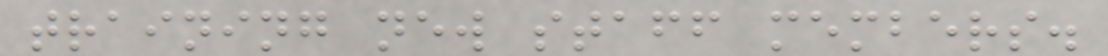training new staff members.
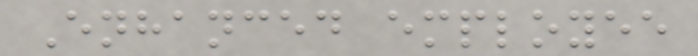Enhanced employee
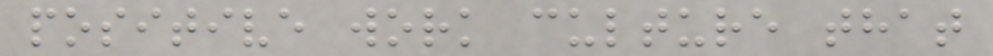positive work culture that
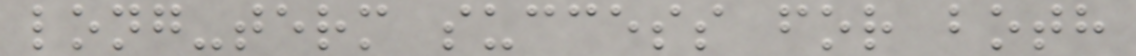long-term success for both
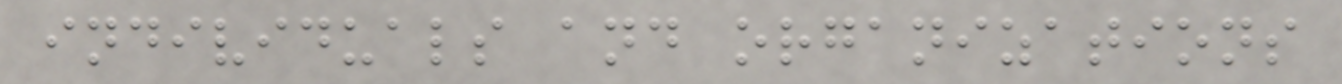individuals and organizations
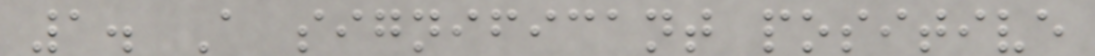1. A significant positive
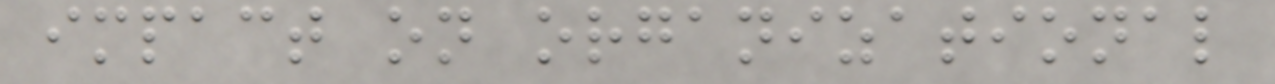impact on organizational
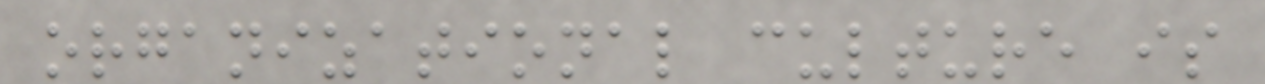organizational culture is
